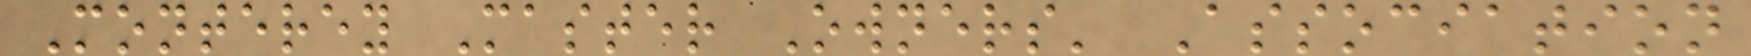Monterey Master Owners' Association
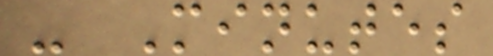- Minutes
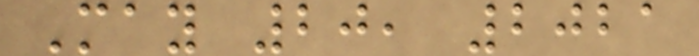May 20, 2021
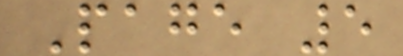Page 5
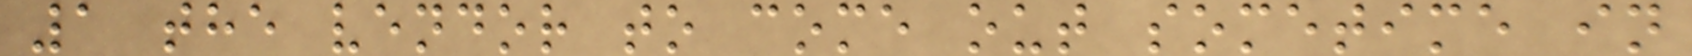1 the vendor to come out sometime in
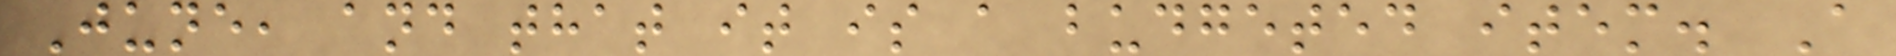June, and that it is a budgeted item. A
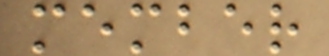member
